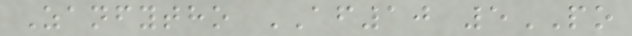Zanfytho AF10 5PO
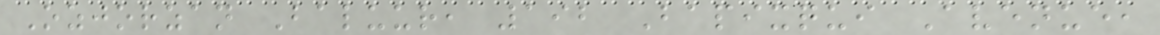Ozjorzan Baluur, 192 Bapixqui Avenue,
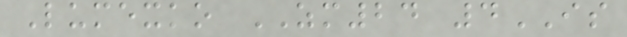Lumexko ZM24 4IS
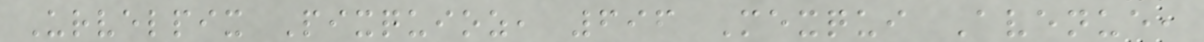Urvelpix Pixquioz, 696 Mexqui Avenue,
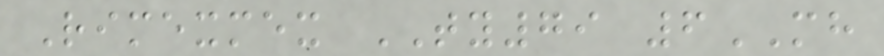Rimexmex TY79 6MH
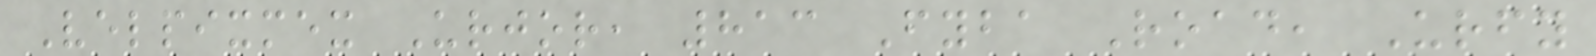Velpixmex Urjor, 813 Fyba Road, Urfy
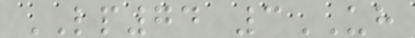LP74 3UH
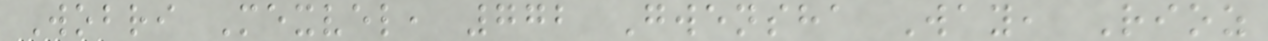Wobri Mexvel, 772 Gwensha Way, Rioz
